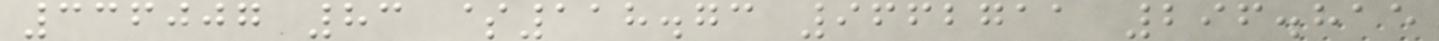336007 83 $118.73 9662711 296.815
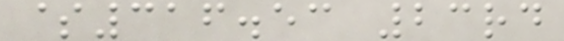$316.53 23rd
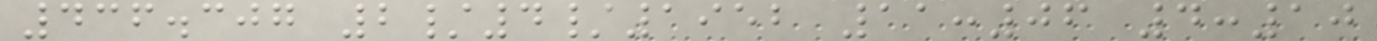436.307 2/4/1952 11:06 4:10
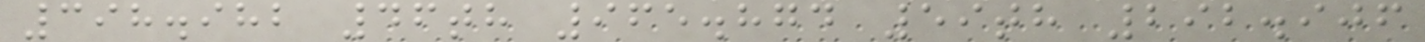398.982 46th 965.874 59th 292.906
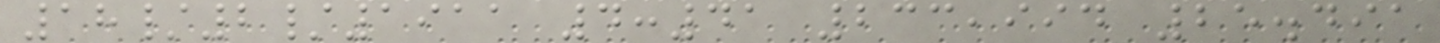18/2/1911 4:41 233,994 25.491
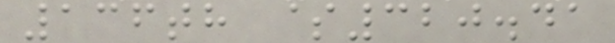136th $320.41
